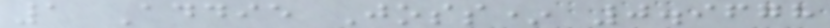1 Addie Joss* 0.9678
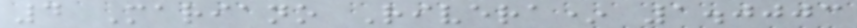4 Mariano Rivera* 1.0003
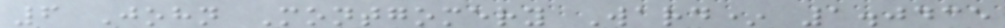6 John Montgomery Ward* 1.0435
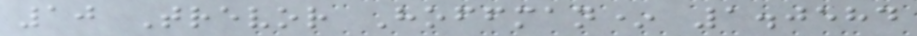10 Trevor Hoffman* 1.0584
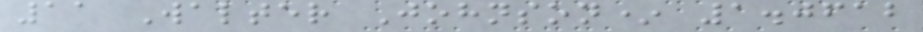11 Walter Johnson* 1.0612
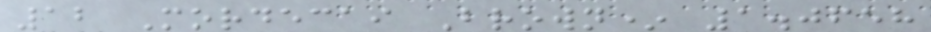12 Mordecai Brown* 1.0658
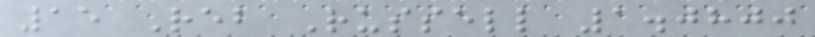15 Reb Russell 1.0800
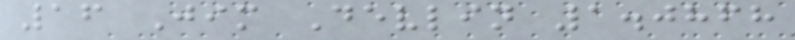16 Jim Devlin 1.0868
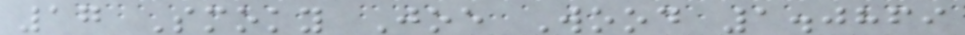17 Smoky Joe Wood 1.0869
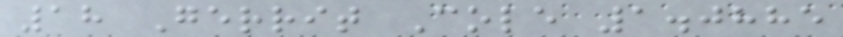18 Gerrit Cole 1.0885
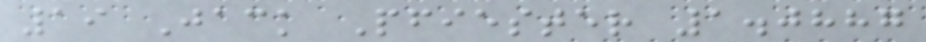19 Jack Pfiester 1.0887
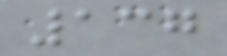137
